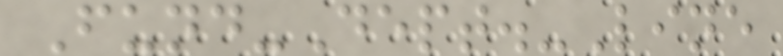Fund-Dept.-Line
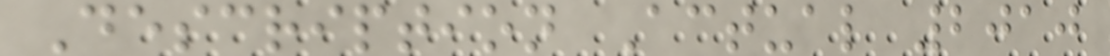Description Actual 2010
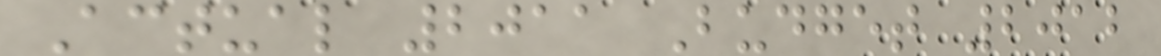Actual 2011 Budget 2012
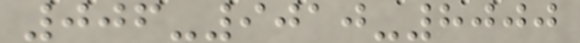006-9010-8000
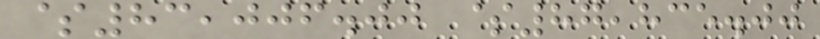$83,006.00 $87,835.00
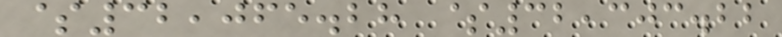$32,065.28 $32,303.22
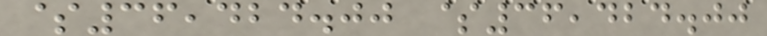$36,424.00 $36,424.00
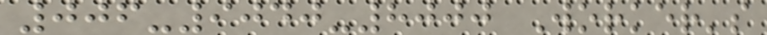006-9040-8000 Worker's
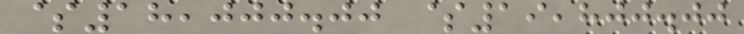$18,000.00 $19,800.00
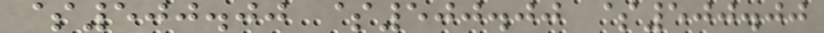$500.00 $500.00 $500.00
